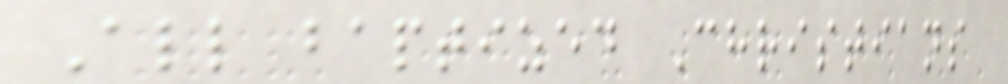All baptized Christians
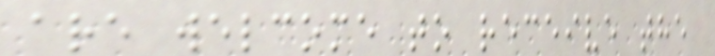are welcome to receive the
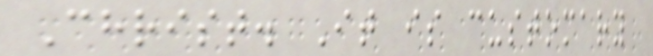Christ. It is customary
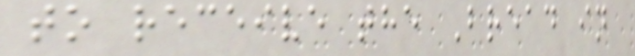to receive the Bread in
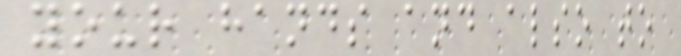your hands and also to
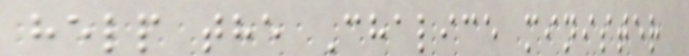help the Chalice minister
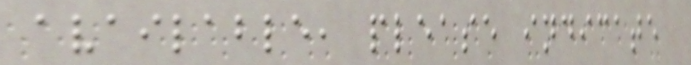available, please indicate
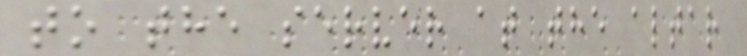to the server at the altar
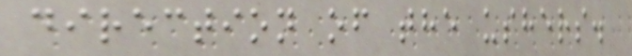direction of the ushers.
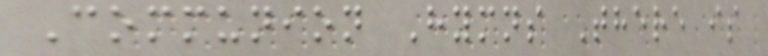Communion Hymns There is
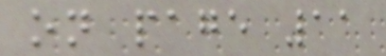on page 11
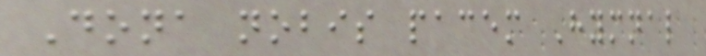Dona nobis pacem Hymnal
